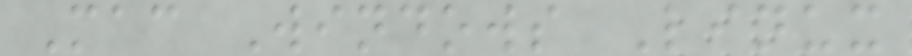Mac Windows Linux
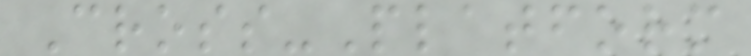Cross-Platform
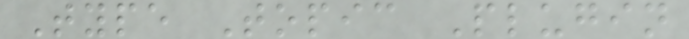Type Topic Plugin
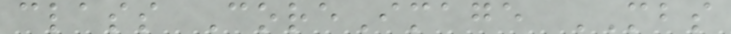class CoreImage MBS
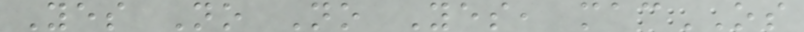Yes No No Yes, macOS
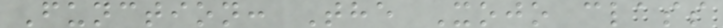Function: The Xojo class
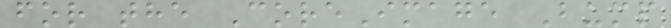for the CoreImage Bump
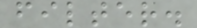filter.
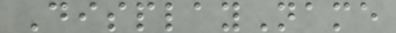DisplayName
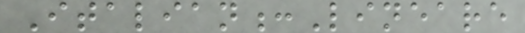Italian:Lineare
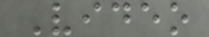Video
